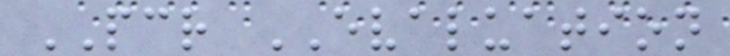PCR EVALUATION
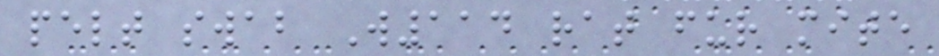pelt swab W114 rat fur mite
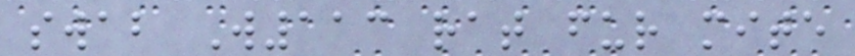swab W113 rat fur mite
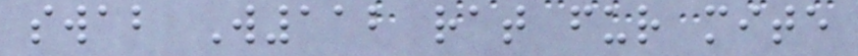swab W112 rat fur mite
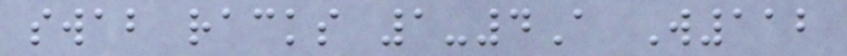swab racks 1-4A W112
